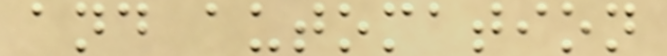and automation
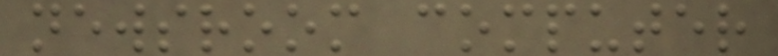newsroom computer
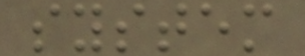system
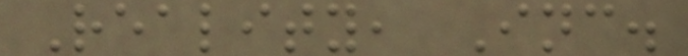Reality, Inc.
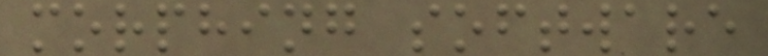morphing software
